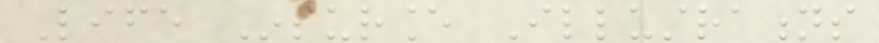Life Insurance Illustrations
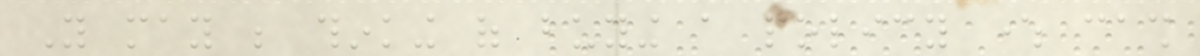You may be thinking of buying a policy where cash
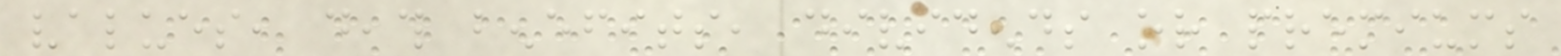values, death benefits, dividends or premiums
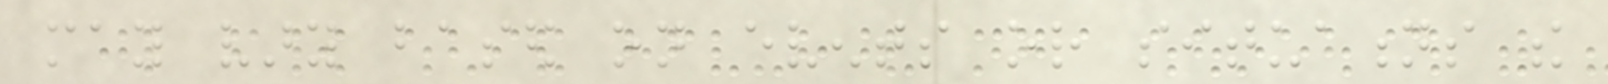may vary based on events or situations the
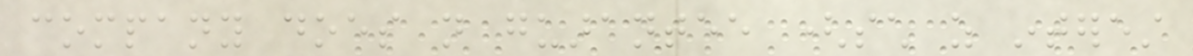company does not guarantee (such as interest
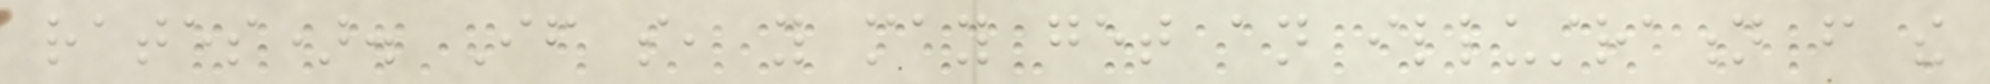rates). If so, you may get an illustration from the
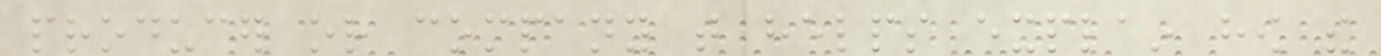producer or company that helps explain how the
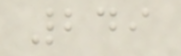249
